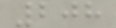208
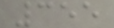355
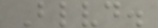Blvd.
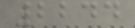2244
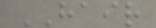HAIR
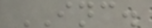INC.
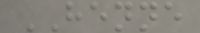HENNE
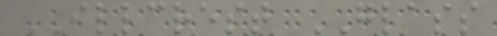ILLCREST GLASS
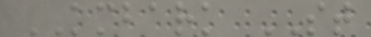KMBARK ST
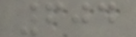604
